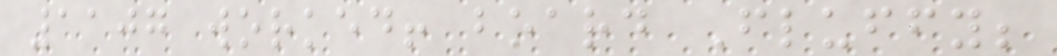1107 worked! board Fluffy;
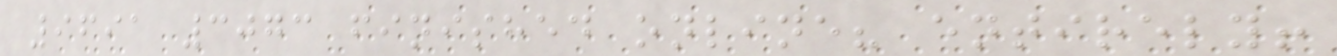9691 3073 finished online? entirely!
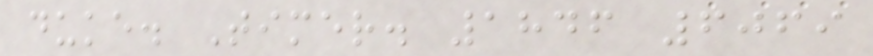duke. Timer. 1846 6069
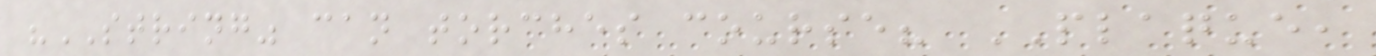"STRING" can torches course? PLAQUE,
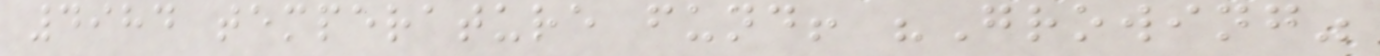4984 temperature fund! "Growing"
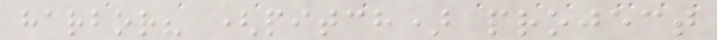harbor? (pitch) project
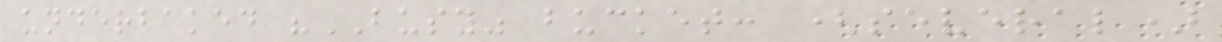underbaked "BUSY" bucket: (several)
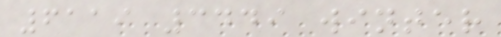6119 3449 winter
